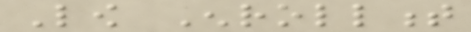Low Enrollment
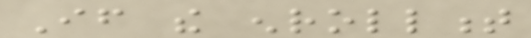If the enrollment
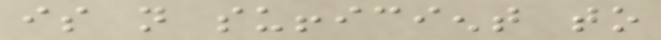is not sufficient to
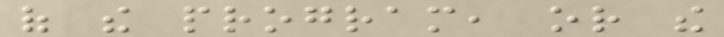of the program, or the
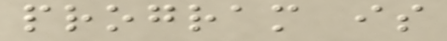program is
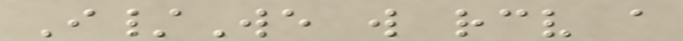I/We will receive a
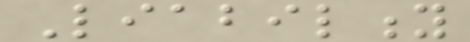Liability
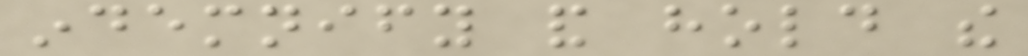indemnify and hold the
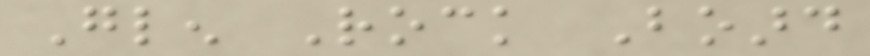Glen Rock Board
